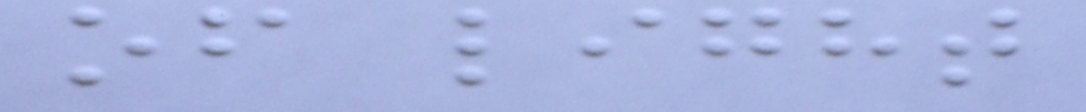of light
